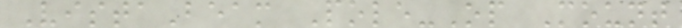VistaBeam Pole-Op Mount
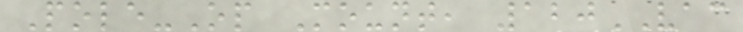Pole-Op Mount, 120VAC
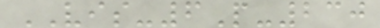VIS-6P-230
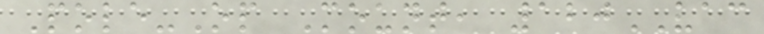Pole-Op Mount, 120VAC
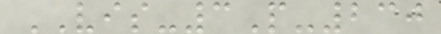VIS-3P-230
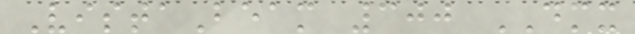VistaBeam 300 DMX
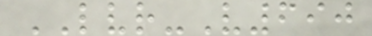LVR-V690
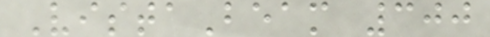VistaBeam 300
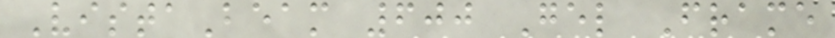VistaBeam 600 Gel Frame
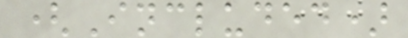(Included)
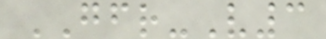GFR-V3
